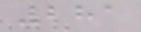281
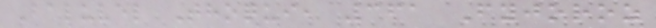Baluvel Thoqui, 361 Fyjoroz
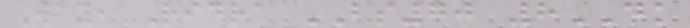Way, Ridra BS70 8DK
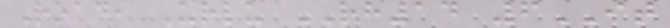Road, Urlu RH14 6IT
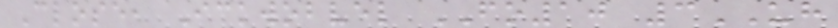Close, Ickwobvel FO10 3UH
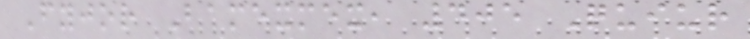Fyjor Bamexmex, 405 Quiur
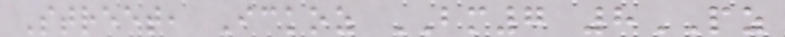Street, Ickoz BM7 8PZ
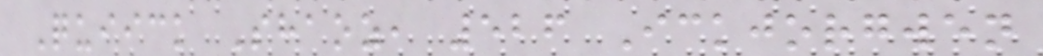Quiick Shaoz, 526 Ickjorgwen
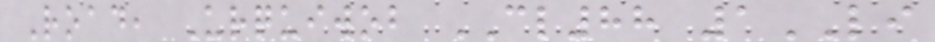Road, Urquiwob CL88 1LI
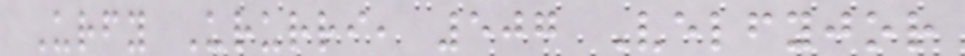Urfy Ururri, 507 Velfyjor
